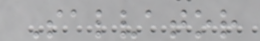Salvator
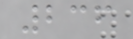236
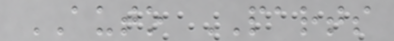AUTO PARTS
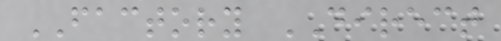FACTORY DIRECT
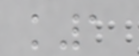k1
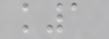k1
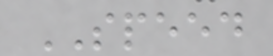SPEED
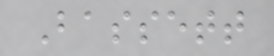Bassett
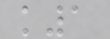k1
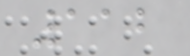112
